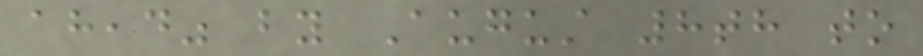ahead" by August 8th to
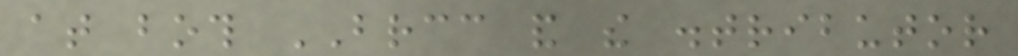at both BRCC and the distributor
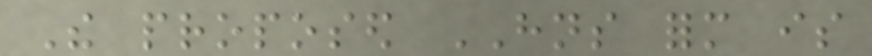The proposed HNS form is
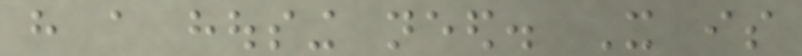have a housing need. It is
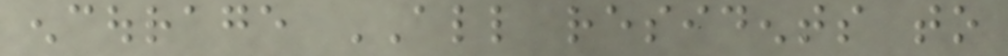encourage ALL residents to
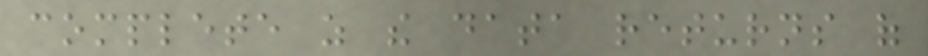complete as the data returns of
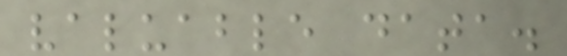valuable data.
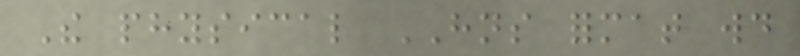The physical HNS format would
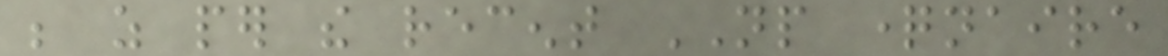be as per the recent NP questionnaire
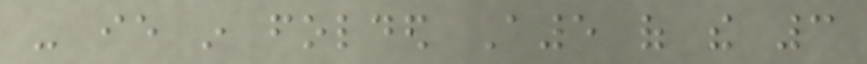- ie in folded A5 of the 3
